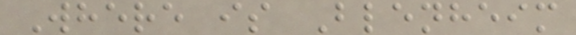Where is Blenheim
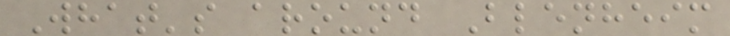What's around Blenheim
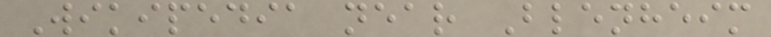Wikipedia near Blenheim
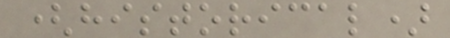(historical)
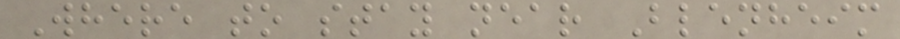Where to stay near Blenheim
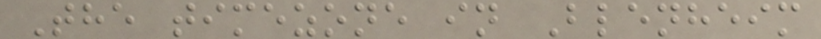The timezone in Blenheim
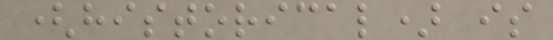(historical) is
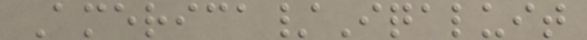America/Iqaluit
